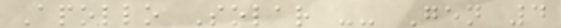Apollo Solar -- Gen 4
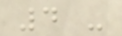4 -
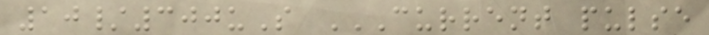10/300uS CURRENT PULSE
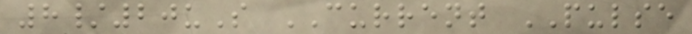8/20uS CURRENT PULSE
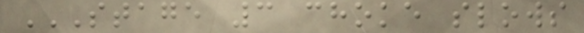STAGE 3 CHOKE SLOWS
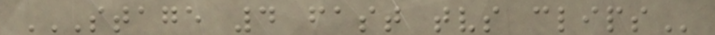STAGE 4 FAST TVS CLIPS
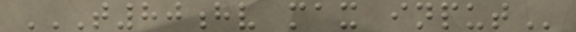T80HV MAX INPUT
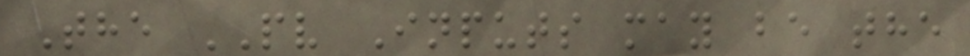The PV Inputs may be the
